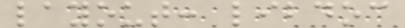layout: libdoc
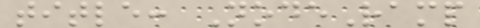title: NodeRamp
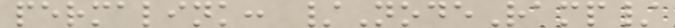permalink: /NodeRamp/
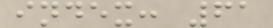index: 61
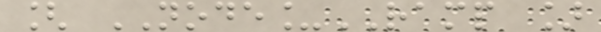[ NODE_RAMP ]
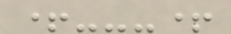+---+
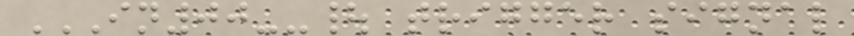IN00--| TRIGGER SIGNAL
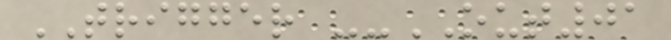TRIGGER --OUT01
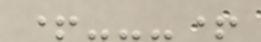+---+
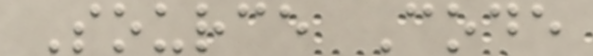Source Code
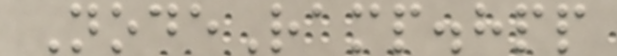NodeRamp.hpp
